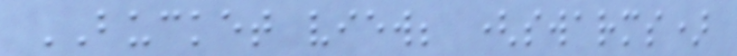BUCKET view; (swarms)
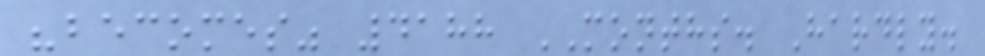"becomes" 4188 MONTHS. Hardly.
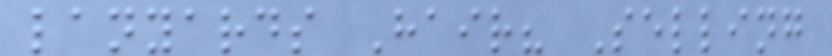lanyards Hair? Selling
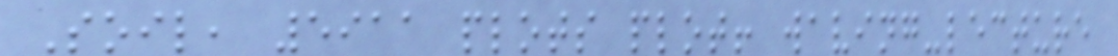Soil, 5911 plots plot! waving-lecture
